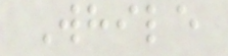While
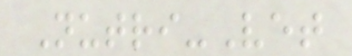Nutri-Vet
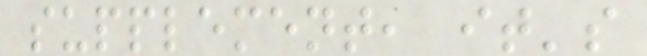supplement, it's
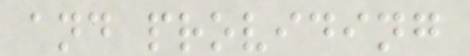and providing
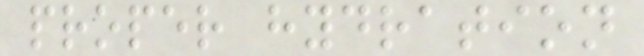proper hydration
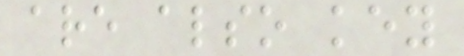are also key
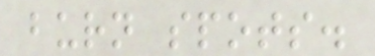burn spots.
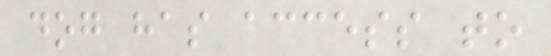dog has access to
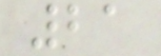21
